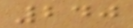240
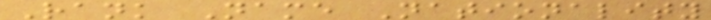Rank Name Nationality
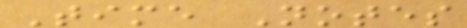Time Notes
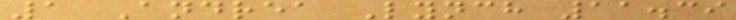1 Andrea Lynch 11.39
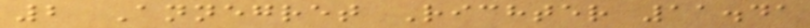2 Annegret Richter 11.41
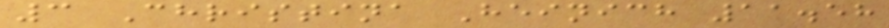3 Christina Heinich 11.58
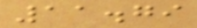11.79
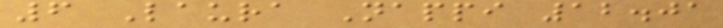6 Laura Nappi 12.01
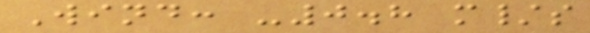Wind: -0.8 m/s
